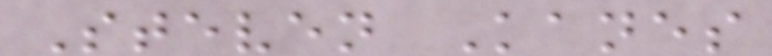Steven Kanes
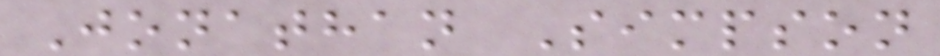Jonathan Simpson
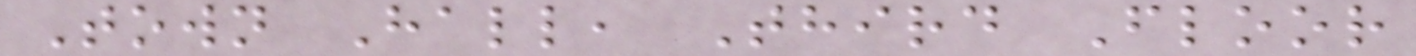Town Hall, Third Floor
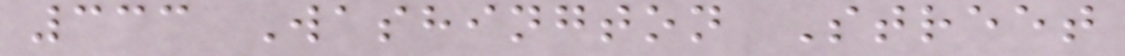333 Washington Street
